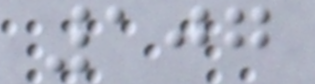107
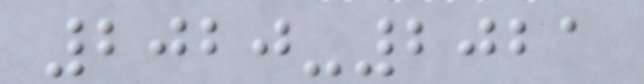2020-2021
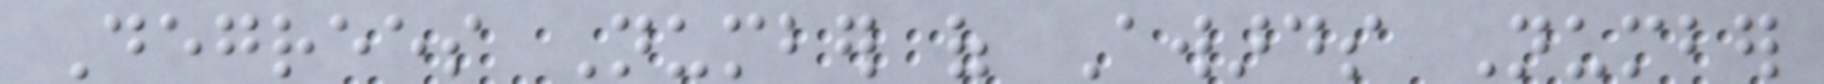Degrees Number of Awards Number
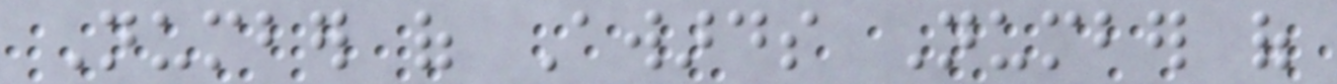Number of Awards Number of
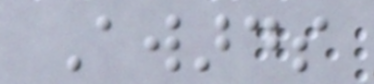Awards
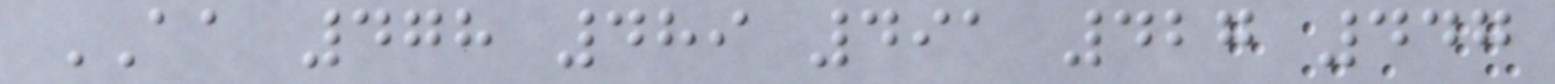AA 478 489 491 427 447
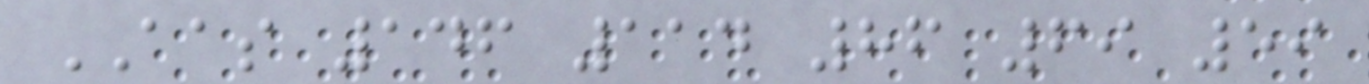AAS 146 114 86 69 59
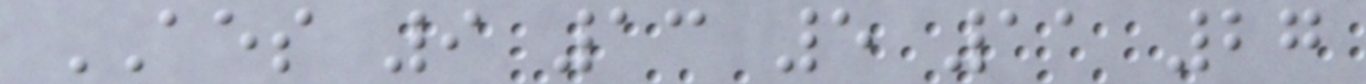AES 9 13 5 11 27
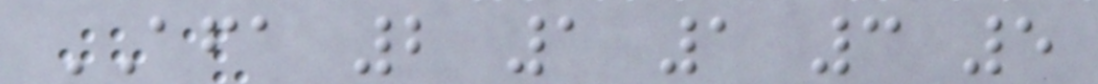AFA 2 1 1 3 5
